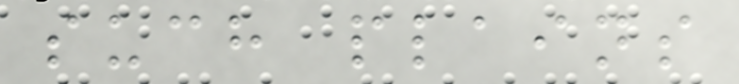such plains
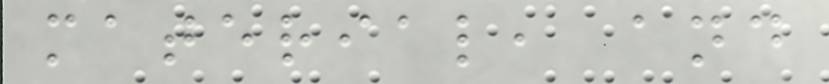material, and
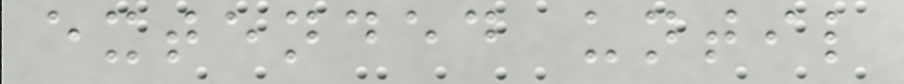extended until
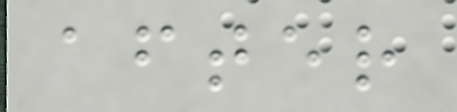after
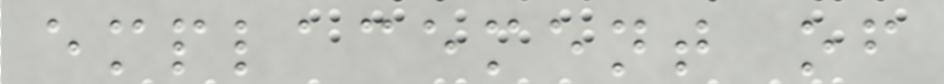emplacement of
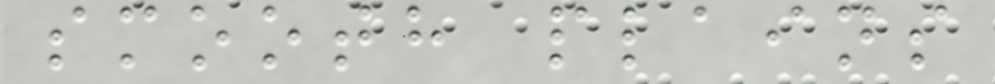smooth plains
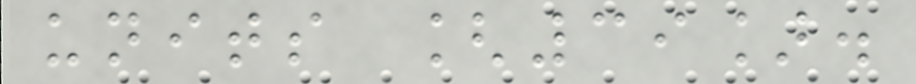units [39].
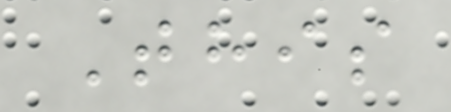This
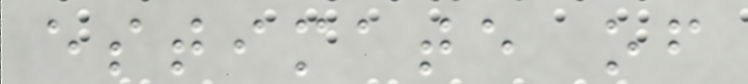estimate of
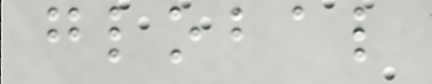global
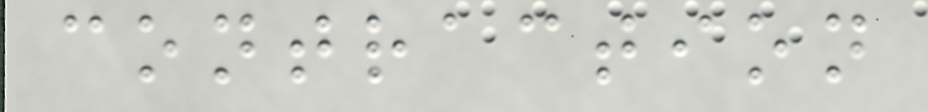contraction
